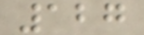127
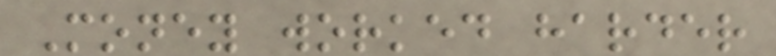Money worked harder
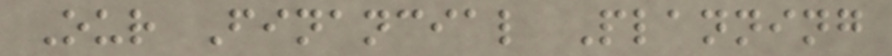Our Financial Planning
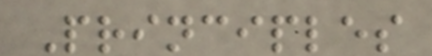Principles
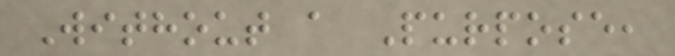Without a Purpose,
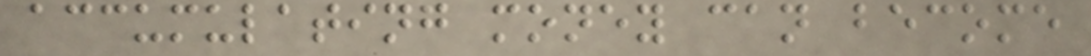accumulating money can become
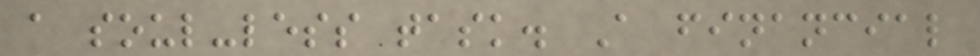a soul-less task. A financial
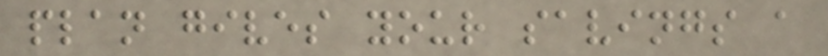plan gives your savings a
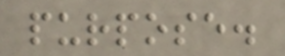purpose.
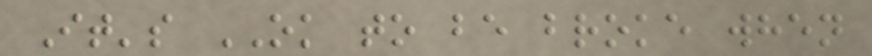It's OK to be broke when
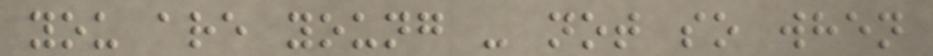you are young - not so when
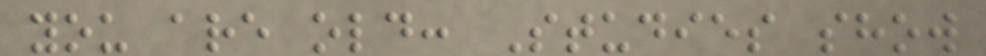you are old: Studies show
